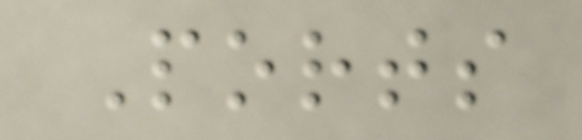Ports
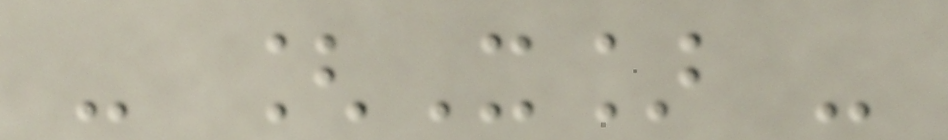- [X] -
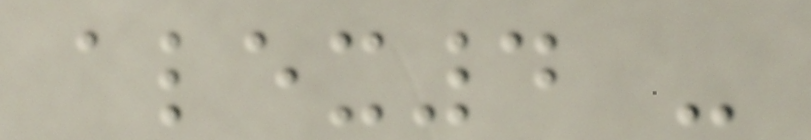alex4 -
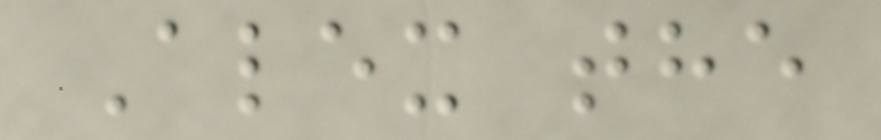Alex the
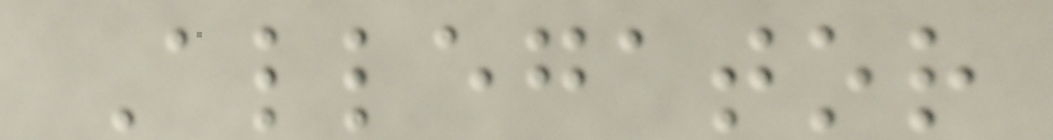Allegator
